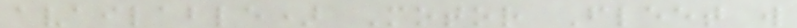available) Motor Fleet will
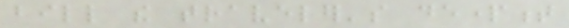bill the traveler's department
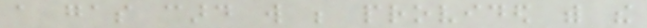a gas card will be provided with the
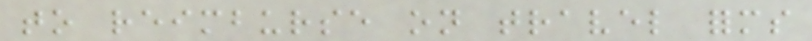to reimburse on travel forms
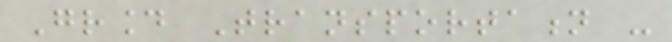Ground Transportation -
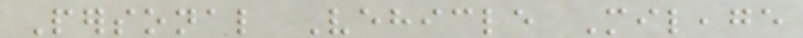Personal Vehicle Mileage
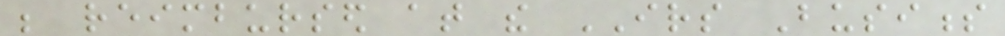be reimbursed at the IRS Business
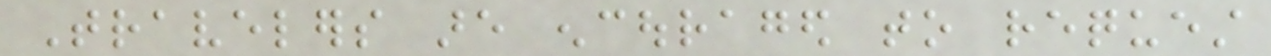Travelers are encouraged to request
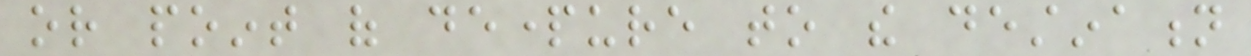or point of departure to the destination
